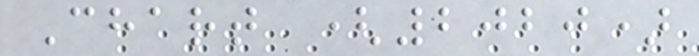Chart (2020)
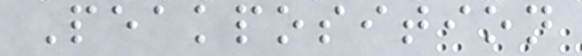Peakposition
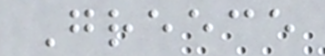Greece
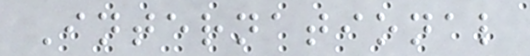International
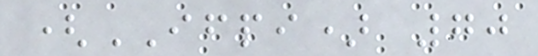(IFPI) 70
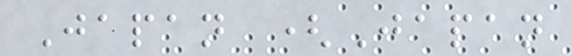Japan (Japan
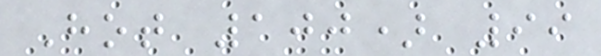Hot 100) 99
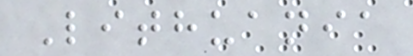Lithuania
